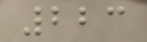223
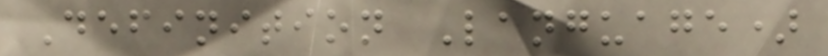Definition Language)
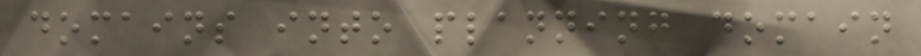domains into planning domain
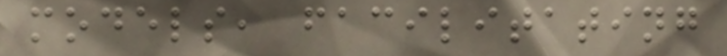models, facilitating
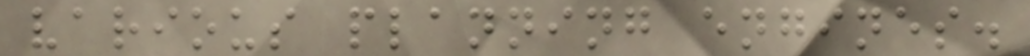various planning engines.
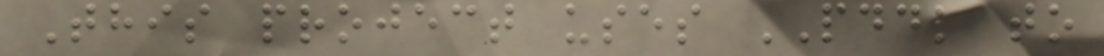This project uses PDDL to
